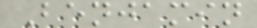Benjamin
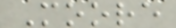Moore
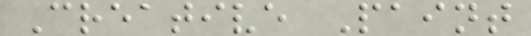Creative Paint
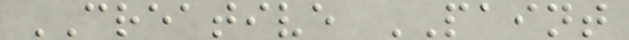CREATIVE PAINT
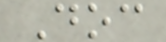Doc
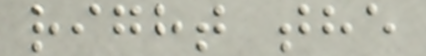right the
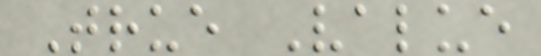True Value
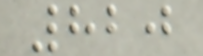820
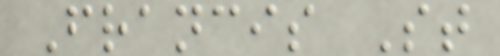Francis St
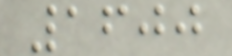1600
